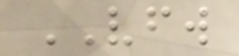VFW
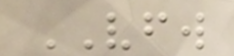VFW
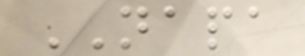NAPA
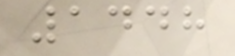1448
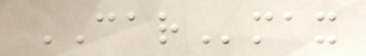CARmax
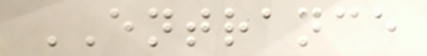ENTRANCE
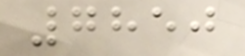7850
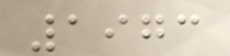1973
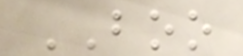BOO
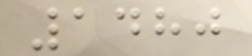1480
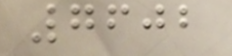7602
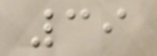39
